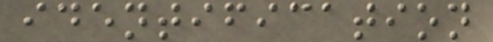identification
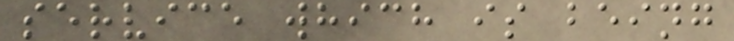service which is being
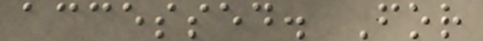accessed. For
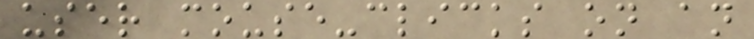user mouse-clicks on an
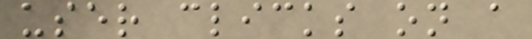user clicks on a
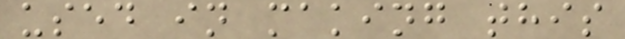used in making this
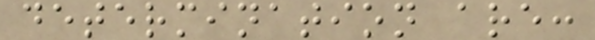determination are:
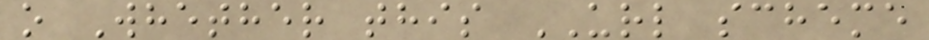o Whether this URL scheme
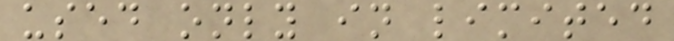used only in limited
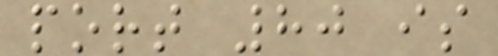port 80 is
